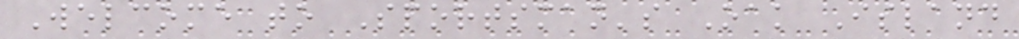Welcome to Sportsman's Oak Island
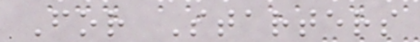For Starters
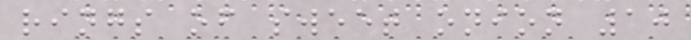rings of sweet onion 10
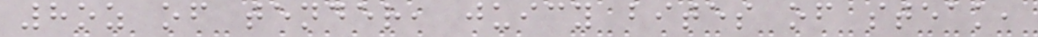8oz of tender, juicy bites of steak,
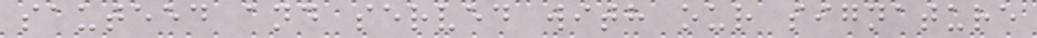sauteed and served with our signature
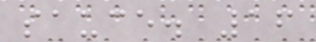sauce. 16
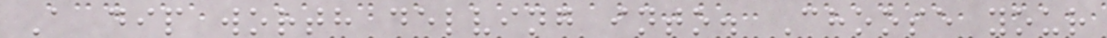A dip worth delving into. Choose your
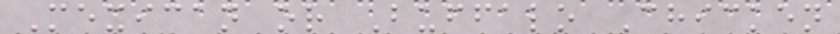Mexican or Buffalo Chicken
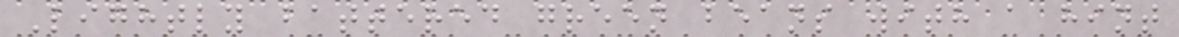Lightly battered green beans with a hint
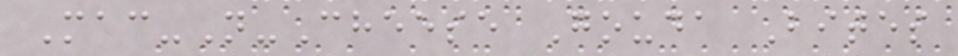Mac-N-Cheese Gouda Bites
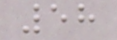58
